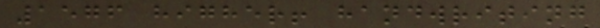1576 higher! handwriting
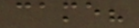came?
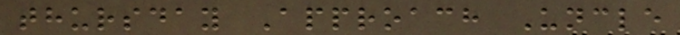thursday Approach Uncle
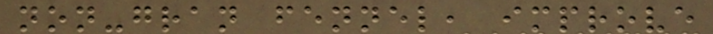non-gran fennel, improve
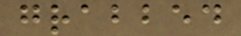grabbed
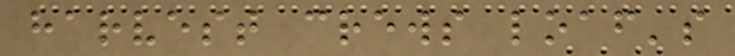harvest crews loaf's
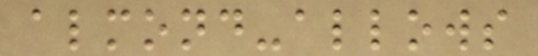almond-allows
